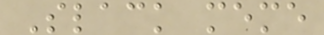Slack meme
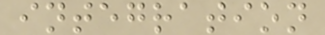integration
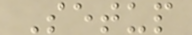Setup
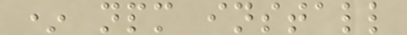* npm install
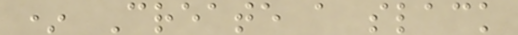* Create a slack
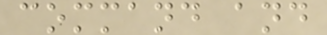command and
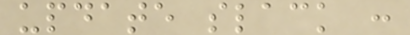update slack :
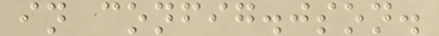in config.json.
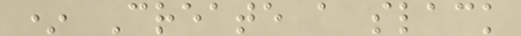* Create a slack
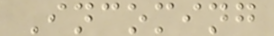Incoming
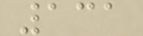131
